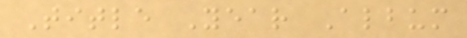Title Year Album
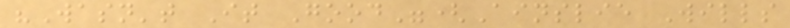"Wasn't It Good"(Ainslie Wills
